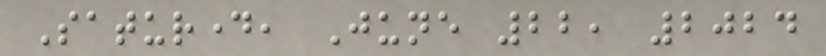Saturday, June 22, 2024
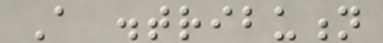A distribution
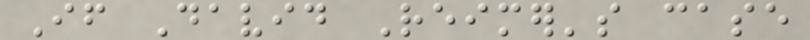If David Reimer's case
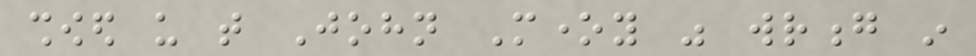showed us that John Money was wrong in
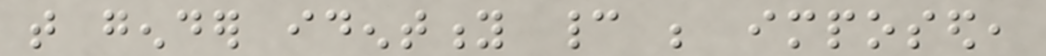that gender identity cannot be imposed,
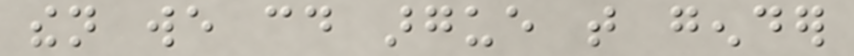then we could argue that gender
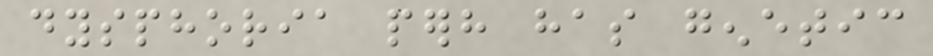dysphoria perhaps has genetic
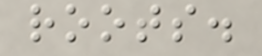roots.
